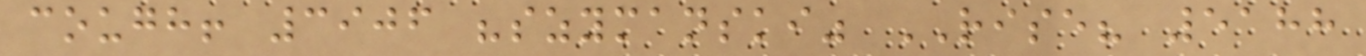cough! 3906 "szymanski" RISE? 5188
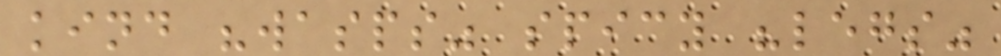kind "wasps" spicy "legs"
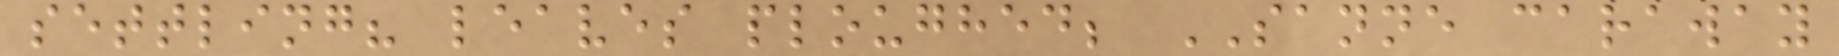settling? leaves ploughed; SANNE caraway
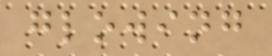glowing
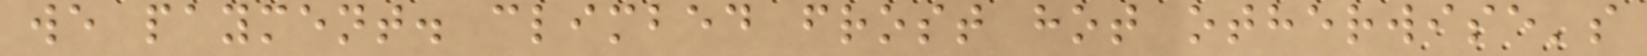we payment. climbed frost hot otherwise's
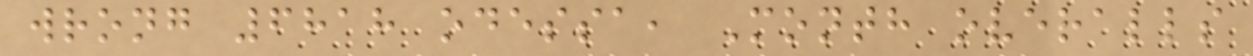wrong 6818 odessa, Month overalls
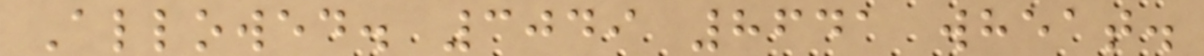Allowed. 3049 8641 wheat.
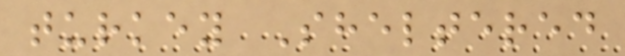turkey Sheltered
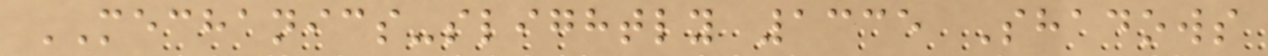MECHANICS-slightly 1335 Shadows
